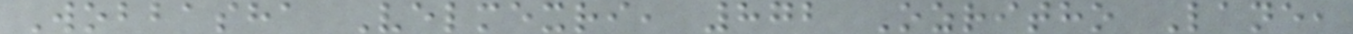Wobbasha Velmexri, 872 Ozritho Lane,
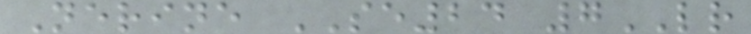Nerine SE24 7LR
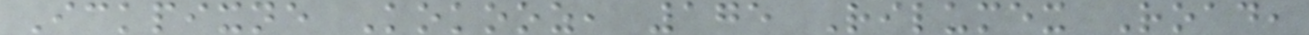Ickpixne Kokooz, 175 Rilumex Road,
